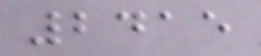2415
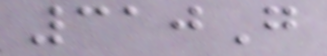310G
